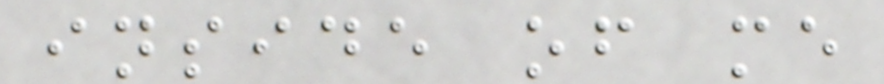inside of me
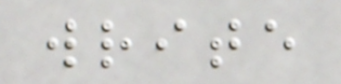write
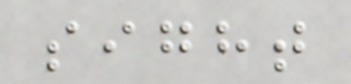sight
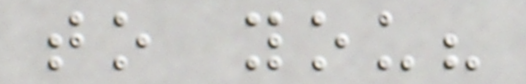to you?
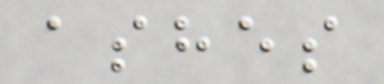ashes
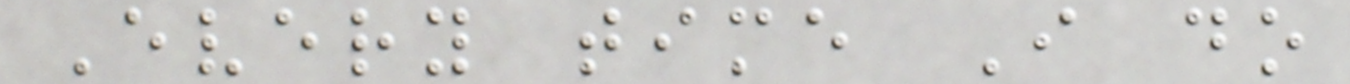Every time I do
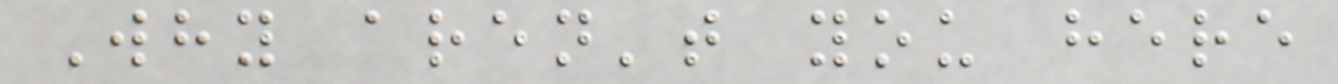Why aren't you here
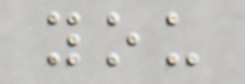you
